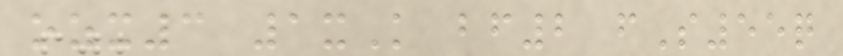ozx3 1xK bf2 fS55q
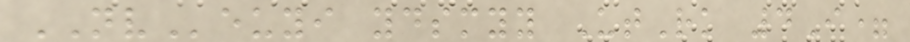NVeuyi ydsmyy UtRk 4I=
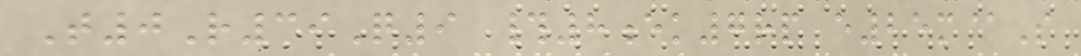T0R39Q9 #8ek7rp e25m@S
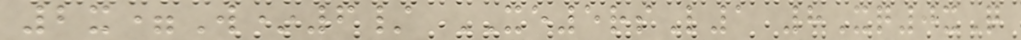2x=W*6/ XE5rsL1 8Xq0xQ
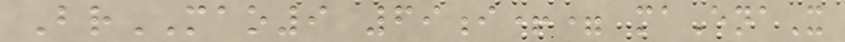BrMAO9 69i+= maEnaX
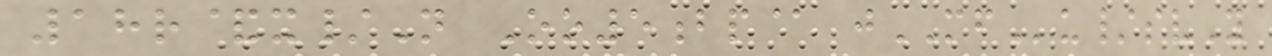18r&x/N Oo5bp@ jMFu/svY
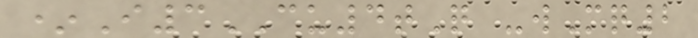*I3CU4tQ -wMq2
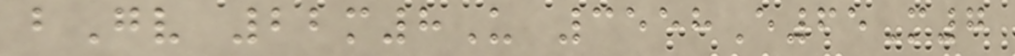bGv 22m8U 3558E65M7
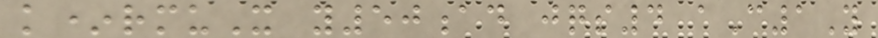k*rmuX y50ad jqs4 aC1Y
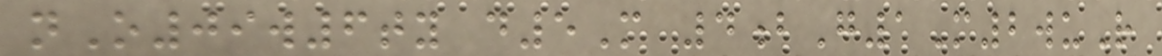nO09w6ty d5M 4bG1M2wuR
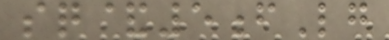sq&5fLg
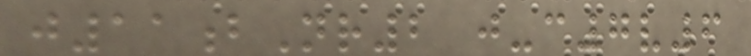j11bNr2 j-c7v6
